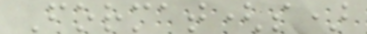Format(s)
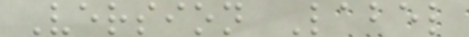Version Label
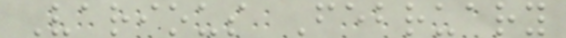Various February
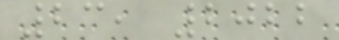23, 2022
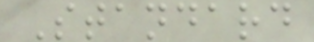Standard
